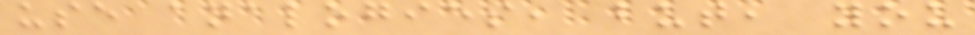use analogies, but, you
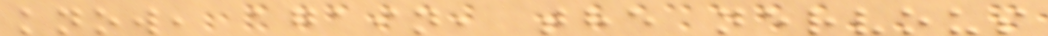know, again, the nervous
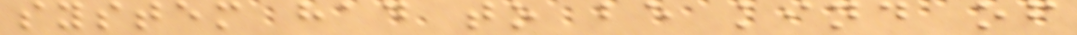system had to be kind of
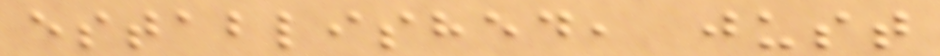established, just
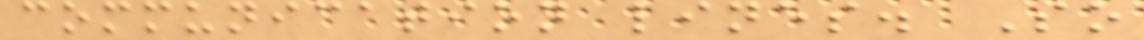communication lines. So
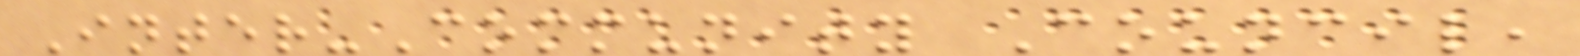Inter-Community Council,
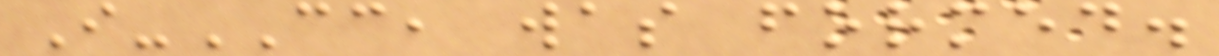I-CC, was formed.
